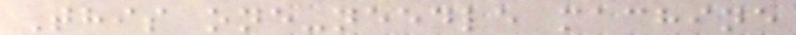This one-needle machine
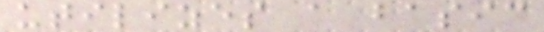utilizes a basic
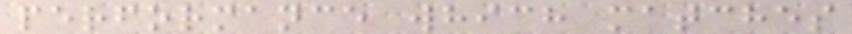performance which matches
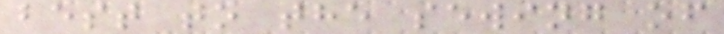best to the sewing of
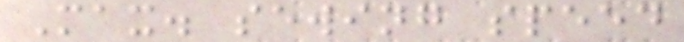Max. sewing speed
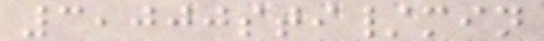3,000sti/min
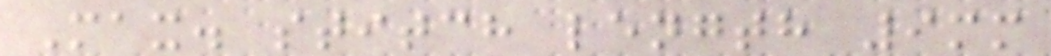Max. stitch length 9mm
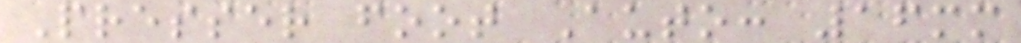Presser foot Auto: 16mm
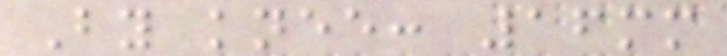By knee: 16mm
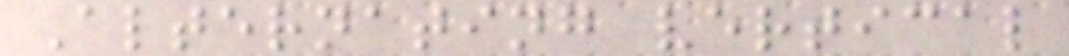Alternating vertical
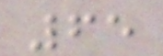65
